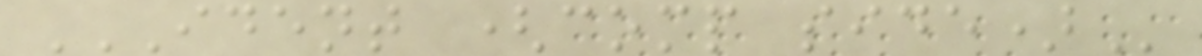IDENT (COMP SIDE)
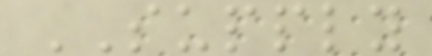SUPPLY
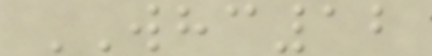WHC12
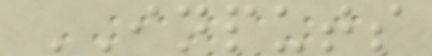INPUTS
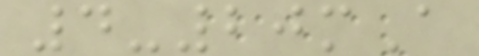4-20mA
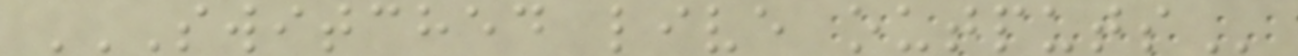SWITCHED LIVE OUTPUTS
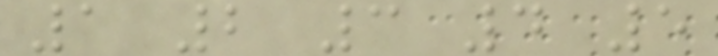1 2 3 4 5
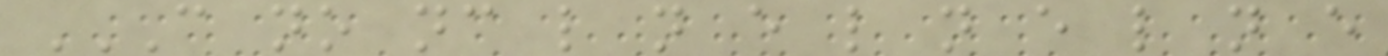C NO NC L N E L N E L N E
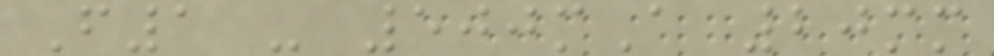F1 - 500mA 20mm
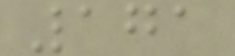171
